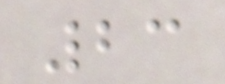23
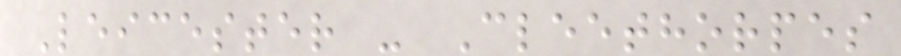Leicester - Cleethorpes
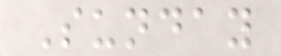Sunday
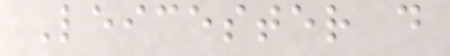Leicester d
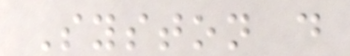Syston d
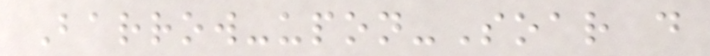Barrow-upon-Soar d
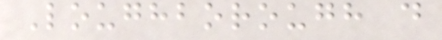Loughborough d
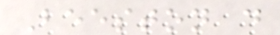Beeston d
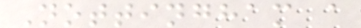Nottingham a
